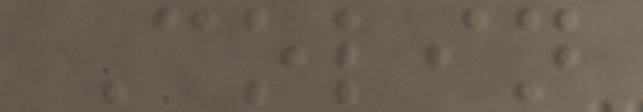Colin
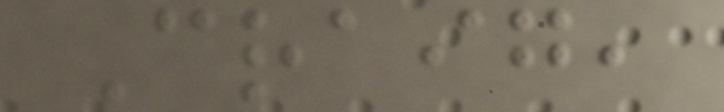Craig,
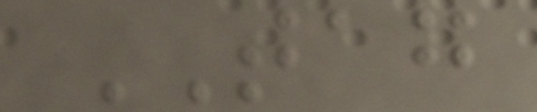TAG
